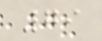79
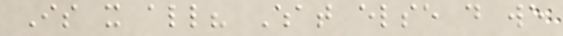Is it all? What else do we
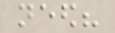need?
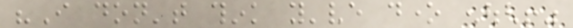"I don't think you've done enough!"
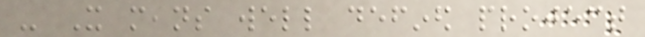- It means well defined project
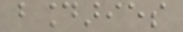boundaries
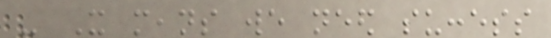- It means we need success
